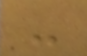-
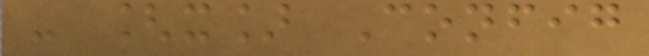- [x] Config
